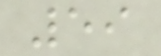59
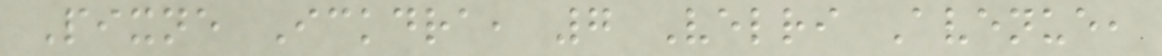Pixne Ickdra, 7 Velri Avenue,
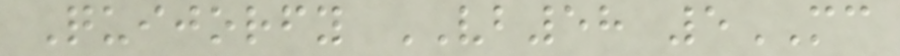Quijorfy VB58 5MC
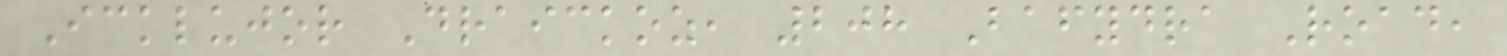Icklujor Draickoz, 208 Bafydra Road,
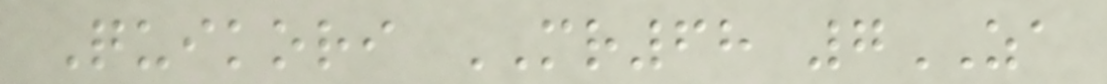Quikori MR68 7ZA
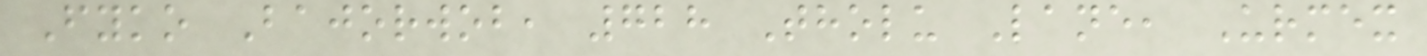Fyko Bajorwob, 728 Tholu Lane, Urmex
